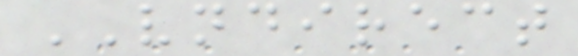VNDIRECT
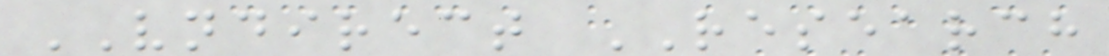VNDIRECT RESEARCH
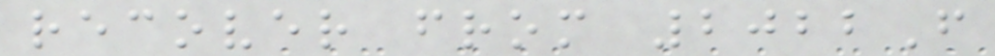recover from 2022F
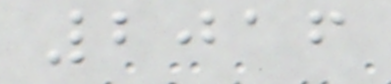2016
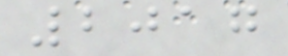2017
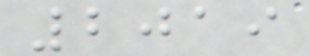2019
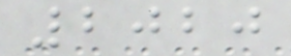2020
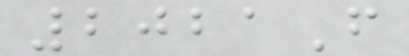2021F
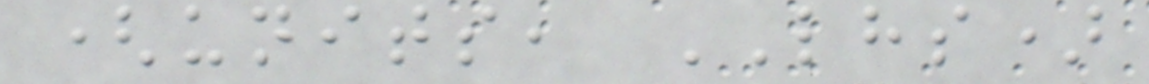(units, LHS)
